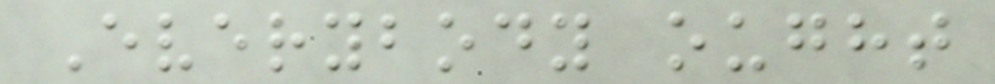Everybody ought
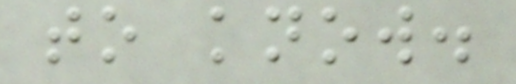to know.
